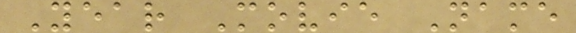Year Movie Name
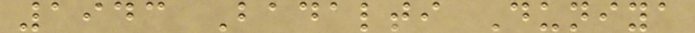1943 Badalti Duniya
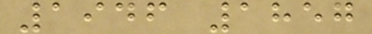1946 1857
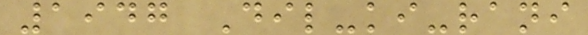1947 Dil-ki-rani
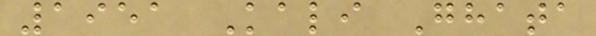1951 Kali Ghata
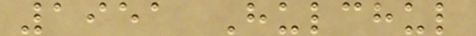1951 Hulchul
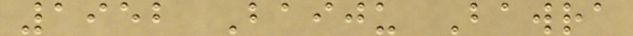1952 Baiju Bawra
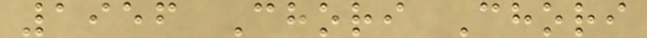1956 Chori Chori
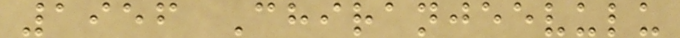1956 Chiranjeevulu
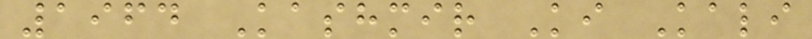1964 Kashmir Ki Kali
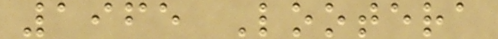1965 Lootera
